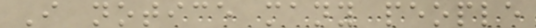I notice many people
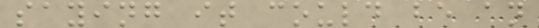saying it could be an
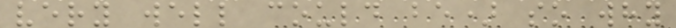very well could be) so why
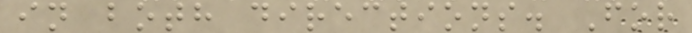in both directions. For
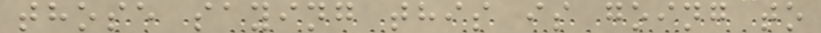those saying this is going to
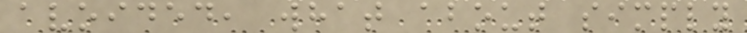avoided, what about simply
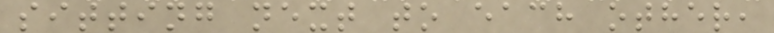sitting next to each other,
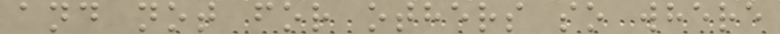and not for others so where
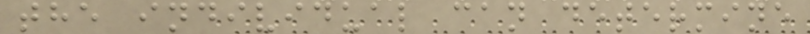the individual can determine
